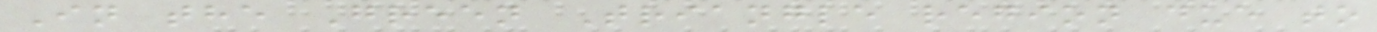In the Green Triangle region due to
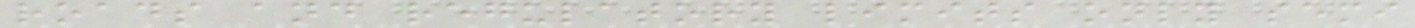roads and regulatory limits only semi
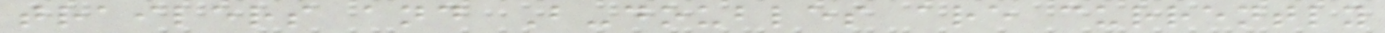trailers and B-doubles are currently
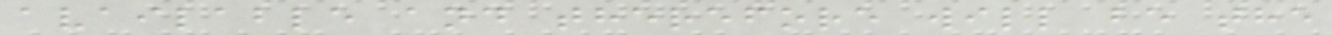available and therefore will be the
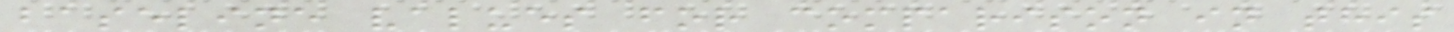baseline values for comparison in this
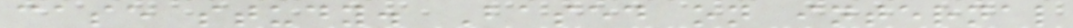case study. Based on internal
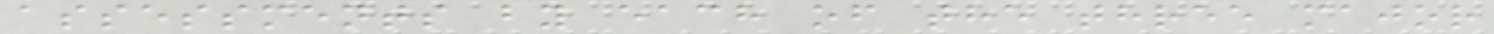assessments by each of the three major
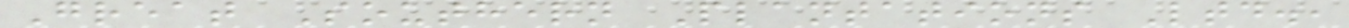Great Southern Plantations Ltd.,
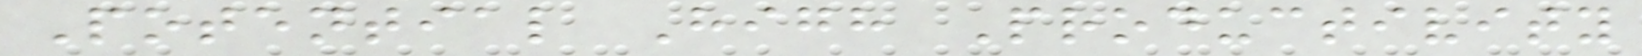Potential High Productivity
